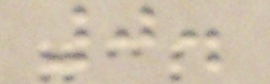0.
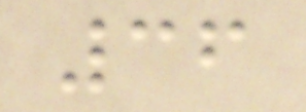36
